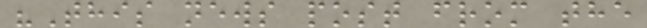"This news post from the
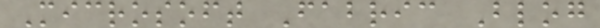Microsoft Fabric Blog
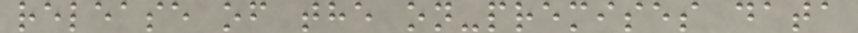release of the on-premises data
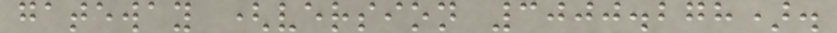gateway (version 3000.278).
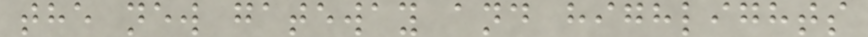the new gateway and highlights
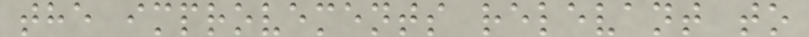the improvements relevant to
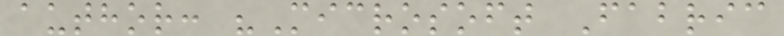author: "Microsoft Fabric
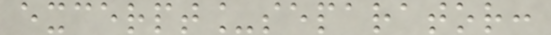excerpt_separator:
